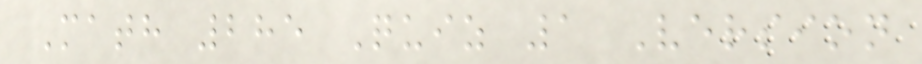Math 285 Quiz 1 Version
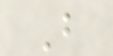B
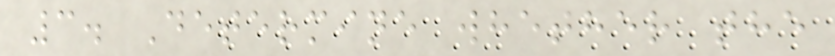3. Determine whether the
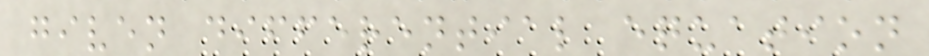given differential equation
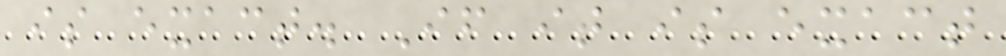is exact. If it is exact
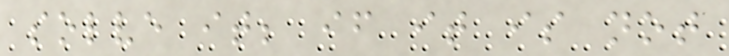solve it; if it is not
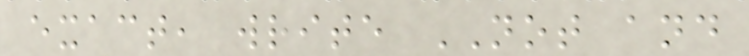exact, write NOT and
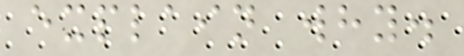explain why.
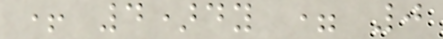+ 4)dy = 0
